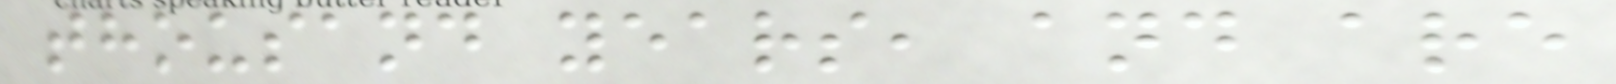thousand years, and are
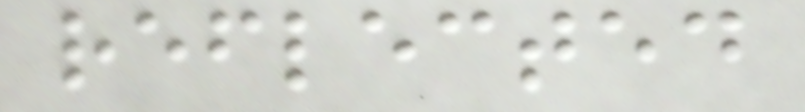reflected
